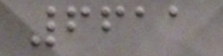6611
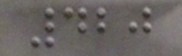420
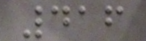416
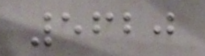5620
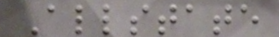Allstate
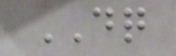DQ
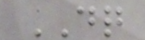DQ
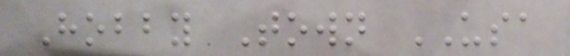Hobby Town USA
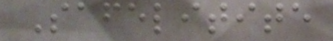Safelitite
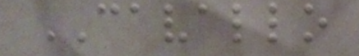CAVALLO
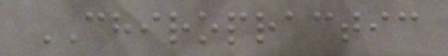CHIROPRACTIC
